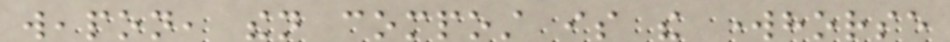weapon, then compost is the workhorse
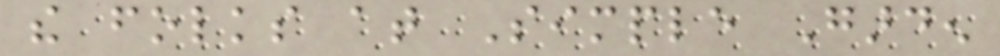the folks at Simple Garden
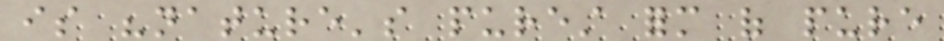is "nature's purest form of pure
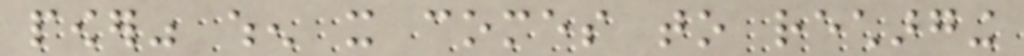power" when it comes to recharging
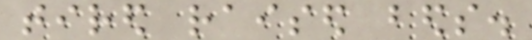tired raised beds.
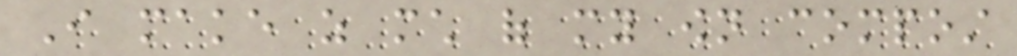I make as much of my own compost
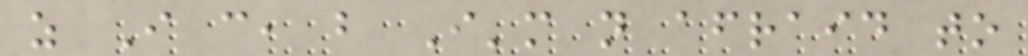as I can, but I'm not afraid to
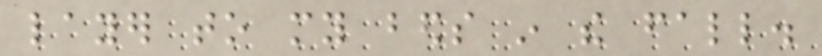layer to my beds in the fall.
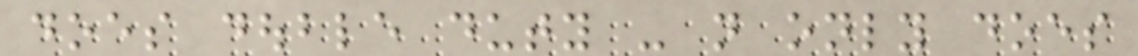does double duty - not only does
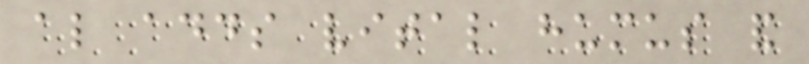also adds vital humus and
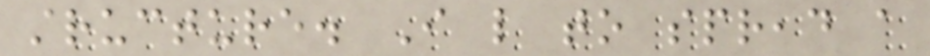structure. I like to spread a
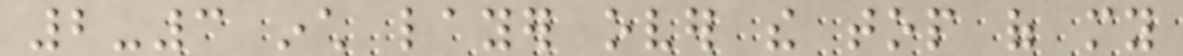2-3 inch layer over the top of my
